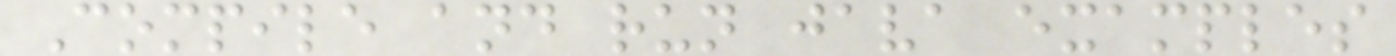Compile and run java examples
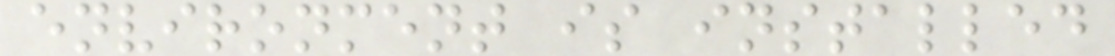environment is installed
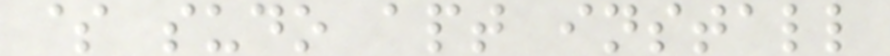$ sudo apt install
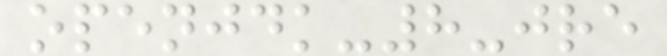openjdk-8-jre
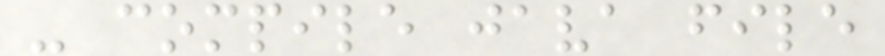- compile java file
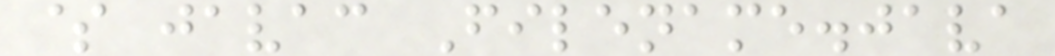$ javac Filename.java
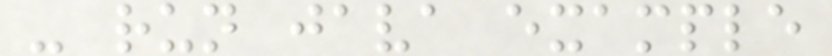- run java example
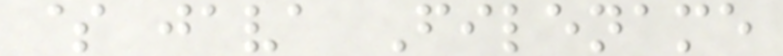$ java Filename
